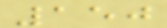150
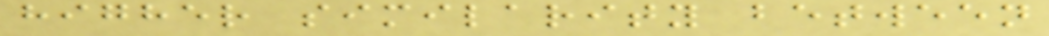higher similarity between
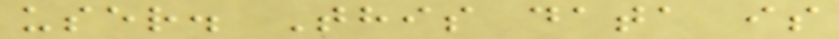user. This data is
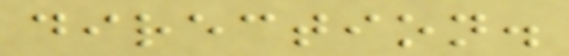direction.
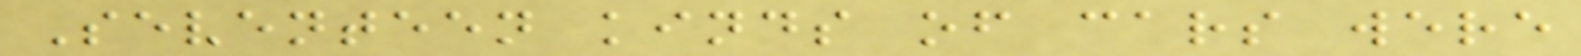Seventeen kinds of cars were
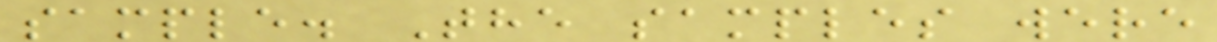sample. The samples were
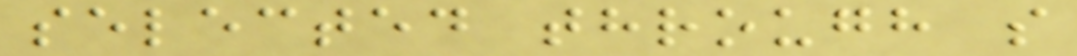selected through s
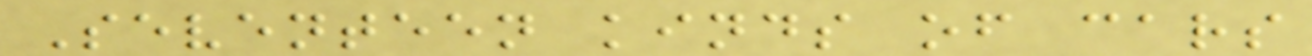Seventeen kinds of cars
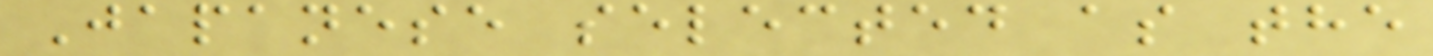Japanese selected as the
